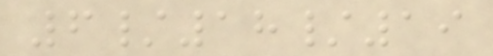6/18/19
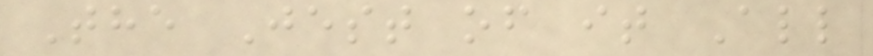The Jest of it All
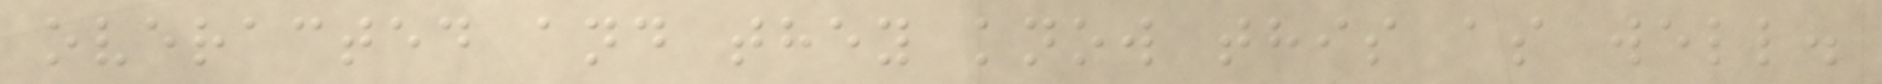overacted and they know this as well.
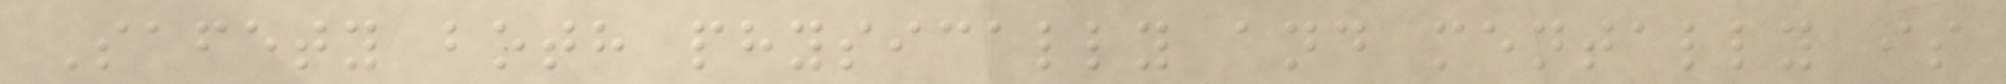Safety both physically and mentally is
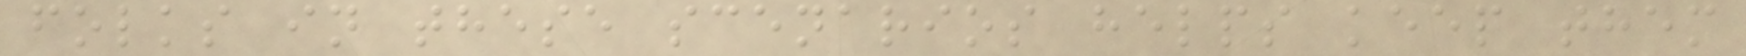folks in these scenarios helps keep them
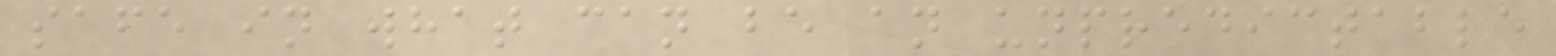safe in what can be an unpredictable
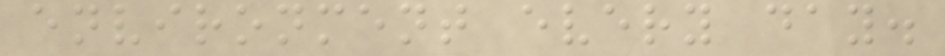environment every day.
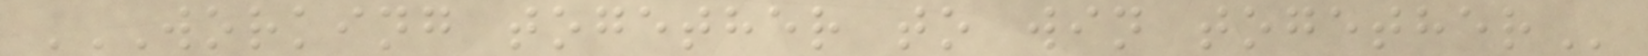WORKING TOGETHER TO WIN TOGETHER
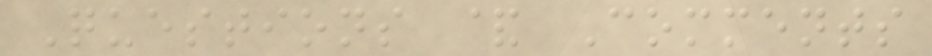Questions & Comments
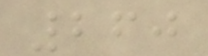260
